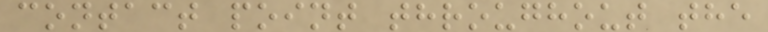contact point throughout the
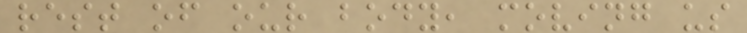rest of our body, moving us
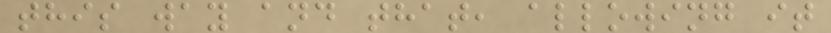this way and that, allowing it
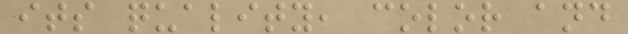its quality, color and
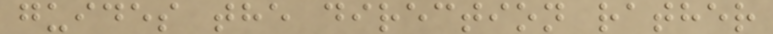guides the direction rather
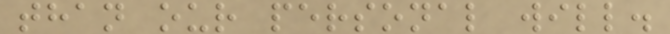than our personal will.
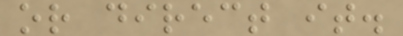or direct it.
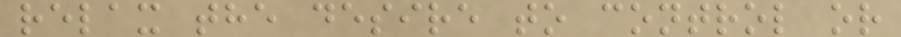relax the desire to control or
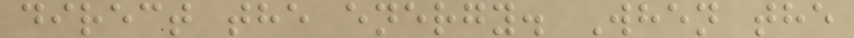direct the energy. When the
